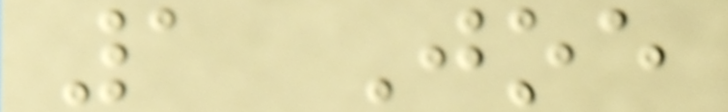1 Joe
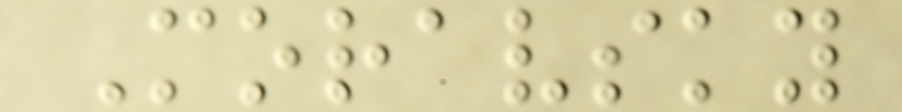Moravsky
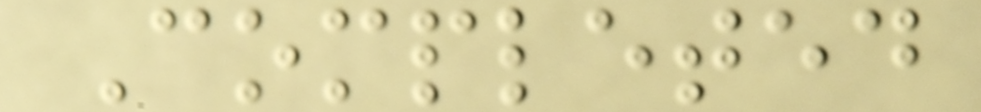Completed
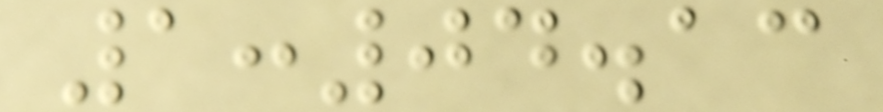1:04.13
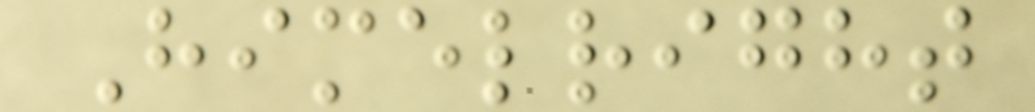Himelright
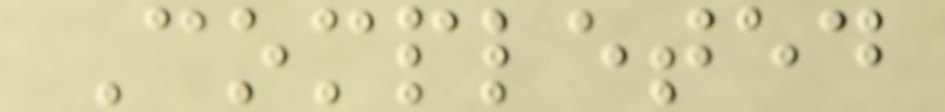Completed
